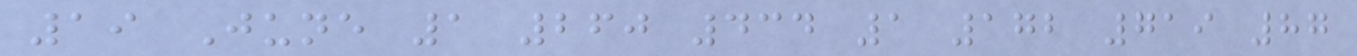19 June 1 260 434 1 172 719 87
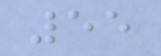55
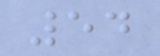54
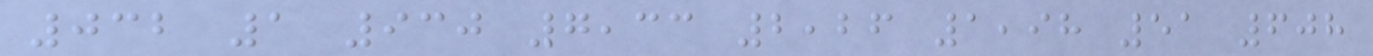032 1 930 7,33 2,26 1,98 51 608
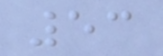53
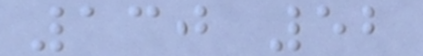130 52
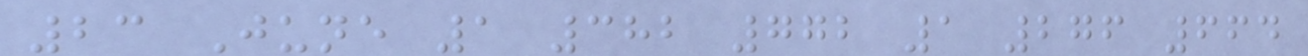23 June 1 382 772 1 276 664
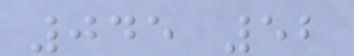045 52
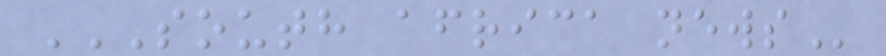SOUTH AFRICA NEWS
